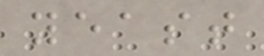yeast
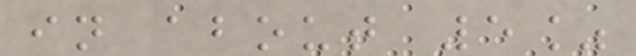in about 5%
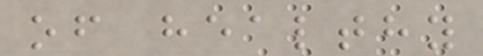of healthy
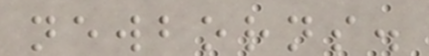newborns.
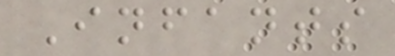Infants
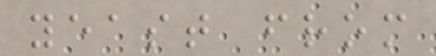yeast from
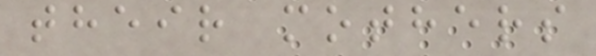their mothers
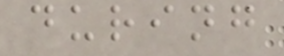during
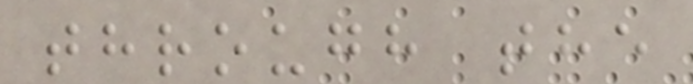through the
